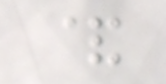&
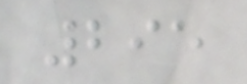295
